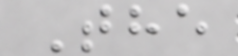The
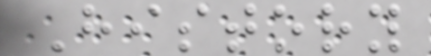History
